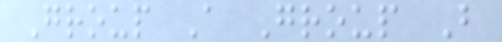Group A Group B
